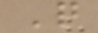Q
